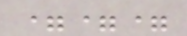===
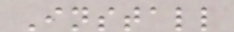Install
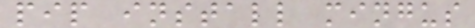pip install mingus
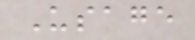Usage
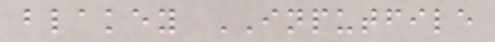blakey INPUTFILE
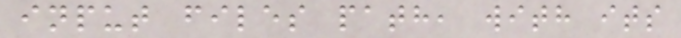input files path, with its
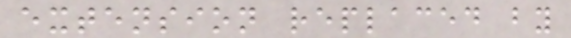extension replaced by
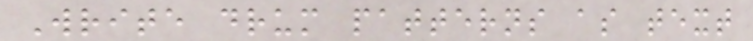Write drum patterns as text
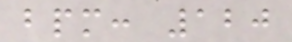bpm: 120
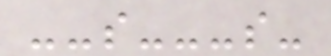--s---s-
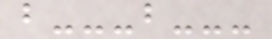b---b---
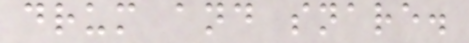drum and snare.
